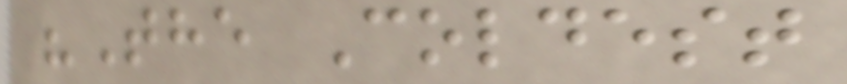"The Coldest
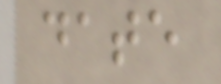date
